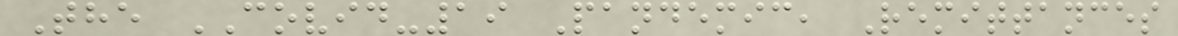The COVID-19 Pandemic, Remittances
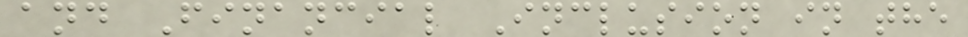and Financial Inclusion in the
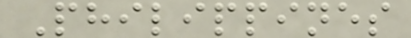Philippines
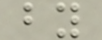by
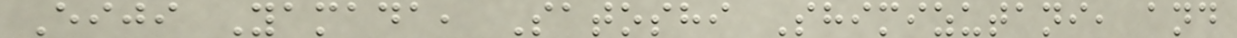Eiji Yamada, Satoshi Shimizutani, and
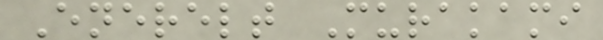Enerelt Murakami
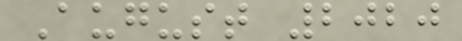August 2020
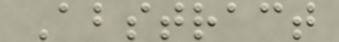Abstract
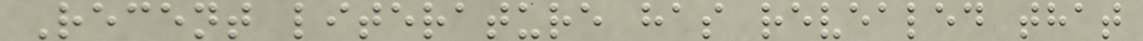Recent literature has revealed that
